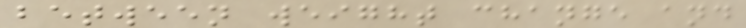between weight change and
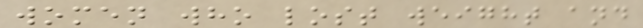women who lost weight and
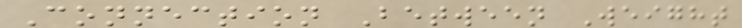Connection Between Weight
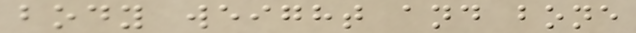body weight and bone
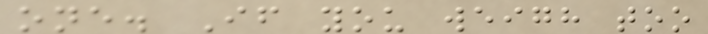one. If you weigh too
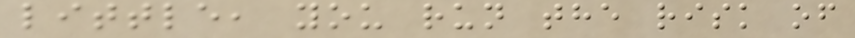little, you run the risk of
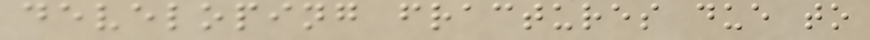developing fractures due to
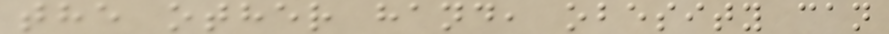the other hand, obesity can
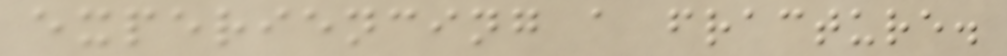experiencing a fracture.
